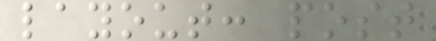layout: post
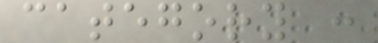category :
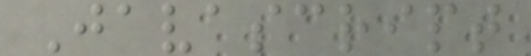Javascript
